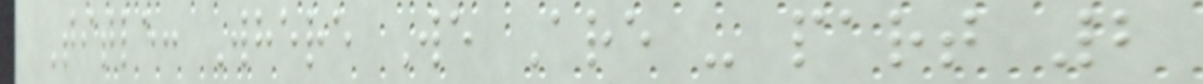Title: Where We Are - part 2
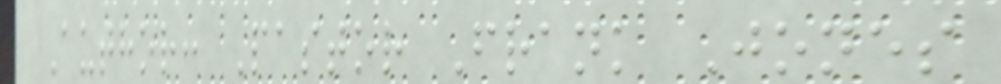Author: Pastor Frank Jones
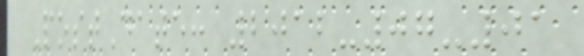PostDate: 2012-07-01
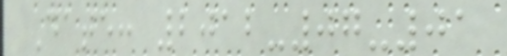Date: 2012-07-01
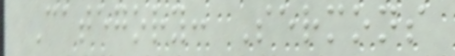Category: Sermons
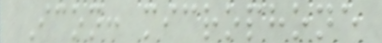Icon: microphone
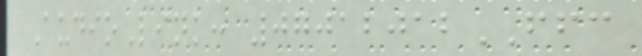AudioLink: 07012012FFC
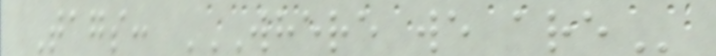Tags: WHERE WE ARE
